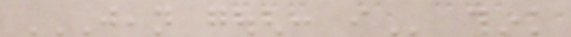JEAN GOUGH: I think
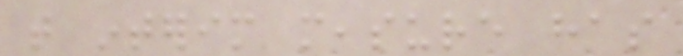that interim measure has
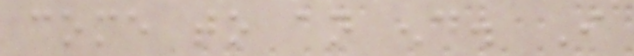come to an end. I
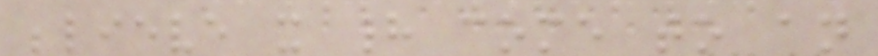believe it had come to an
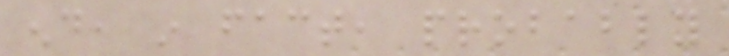end, in fact, probably
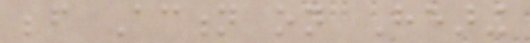before Action on Hearing
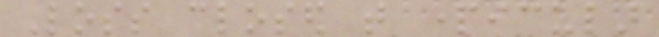Loss closed that particular
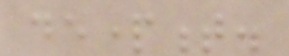department.
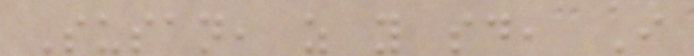Susan, as you said, I
